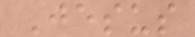Jesus
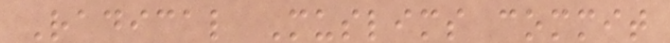Radical Muslims commit
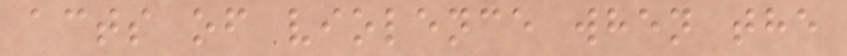acts of violence when the
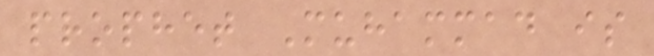prophet Muhammad is
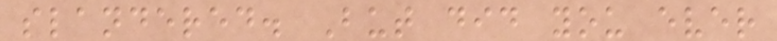slandered. But did you ever
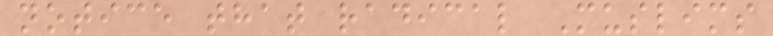notice that radical Muslims
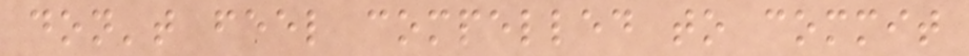don't feel compelled to commit
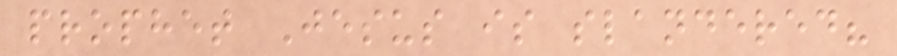prophet Jesus is slandered?
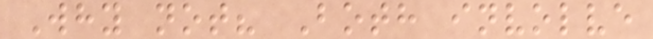Why not? Both involve
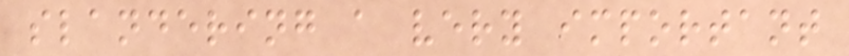slandering a very important
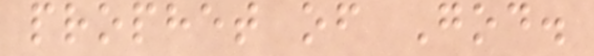prophet of God.
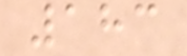183
